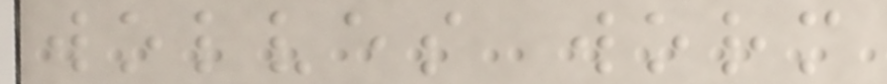wolves worm
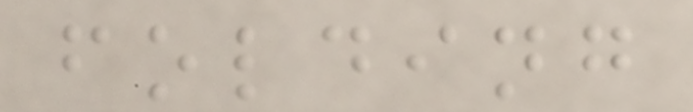folding
